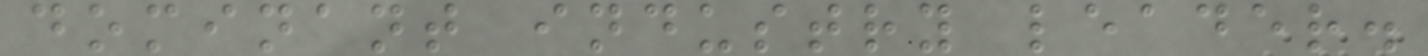dominant industry leader.
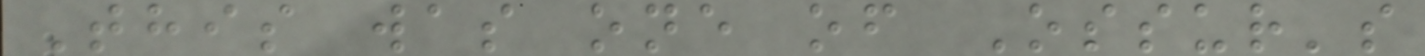This was one of Ossur's
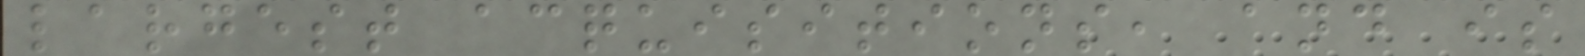largest acquisitions, and is
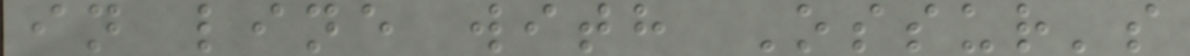in line with Ossur's
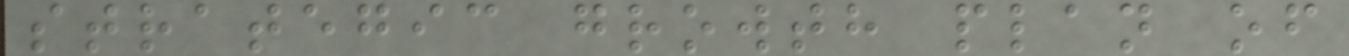strategic growth plan of
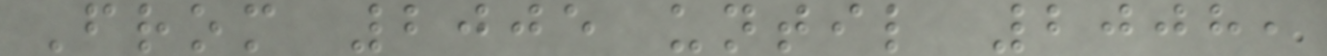From 2005 until 2008,
